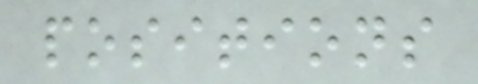positions
